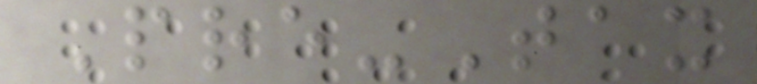Pre-Tax
